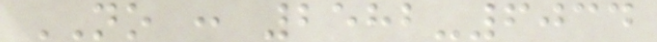NO : 2582-6034
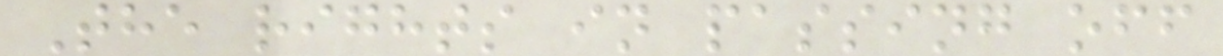The rights in passing off
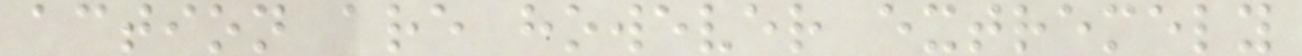action are however extremely
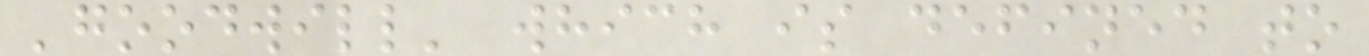'goodwill' which is defined to
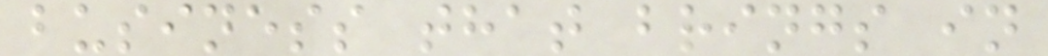business that brings in
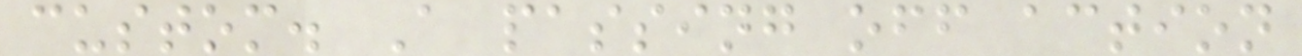custom. A passing off action
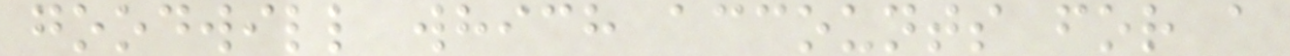goodwill which accounts for a
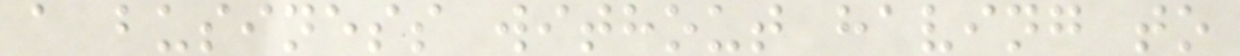a business without having to
